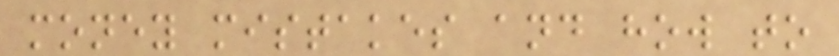money mistakes and how to
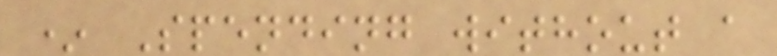* Spending without a
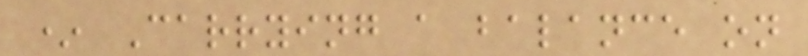* Carrying a balance on
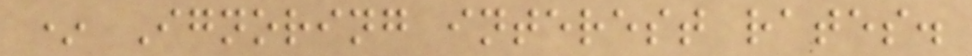* Ignoring interest rates.
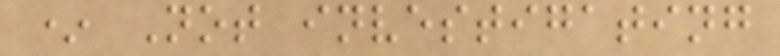* Not investigating
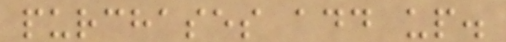purchases add up.
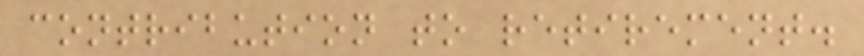contribution to retirement.
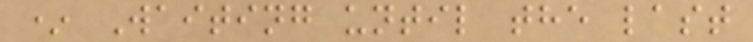* Waiting until the last
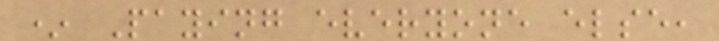* Paying everyone else,
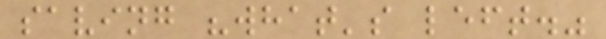saving "what's left."
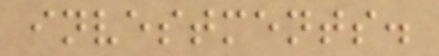investments.
